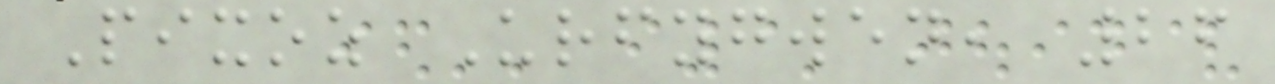Pixoz Urfygwen, 26
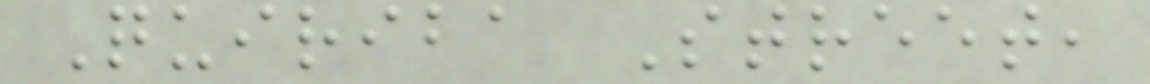Quiriba Street,
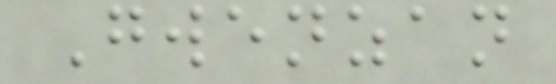Gwenzan
